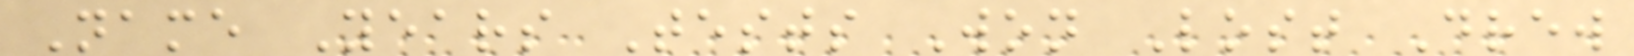Name Years Tests Won Lost Drew
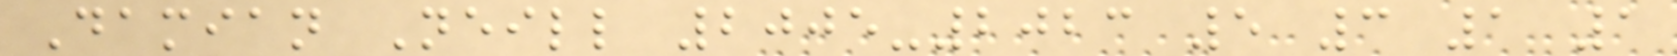Damian Neill 2005-2023 5 3 1 1
